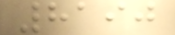8190
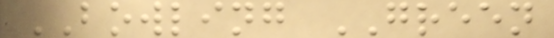BOWLING GREEN
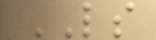LS
